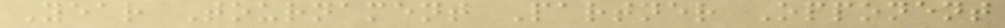Year Tournament Partner Opponent
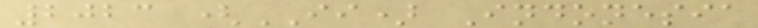2023 (II) Indonesia
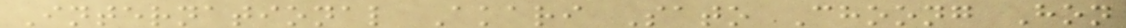International Akari Sato Choong Hon
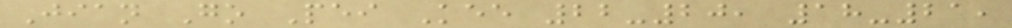Jian Go Pei Kee 22-20, 18-21,
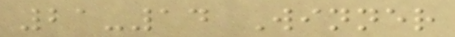21-14 Winner
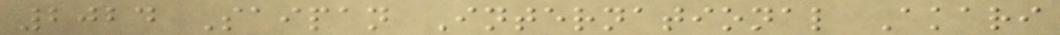2024 Saipan International Akari
